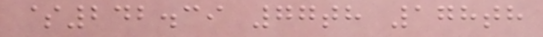$242.39 77th 178th
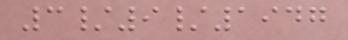3/9/1947
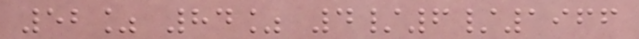52% 84% 4/6/1966
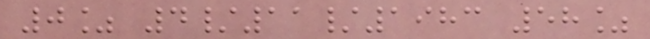0% 4/11/1983 58%
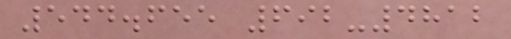544.655 692-4812
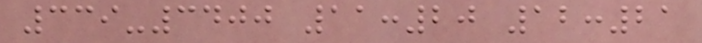339-3400 11:20 12:21
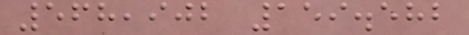568,902 159.582
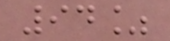94%
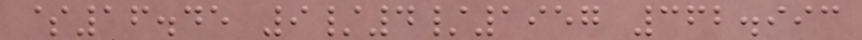$16.45 9/4/1957 362.993
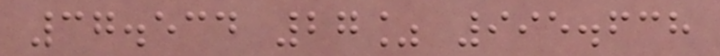37.534 27% 995.638
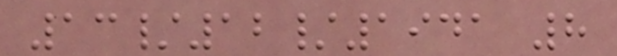13/12/1941 8
